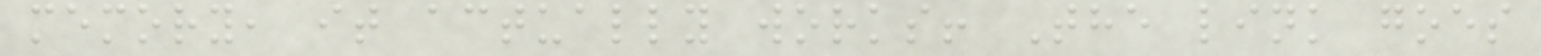memory, it actually works! The link goes
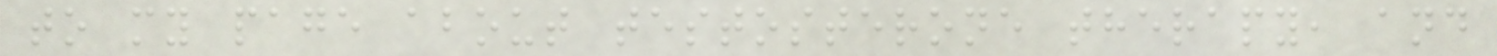to my page about testosterone therapy, and
